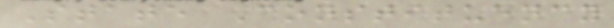State Constituency
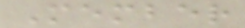Member
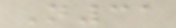N31
